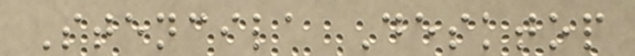Stencila Desktop
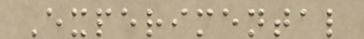Experimental
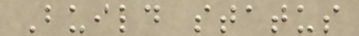Build status
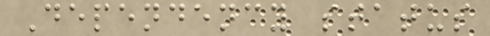Dependency status
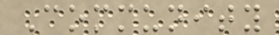Community
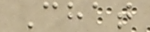Chat
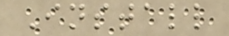Install
